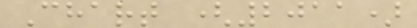Chart (2011)
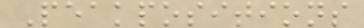Peakpositions
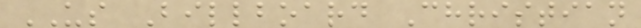US Billboard Christian
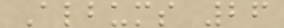Albums 26
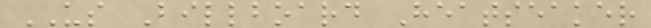US Billboard Heatseaker
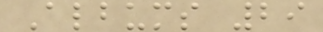Albums 29
